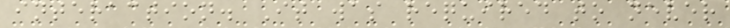interaction. It was required to never
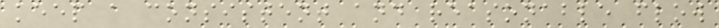keep a consistent and reasonable flow
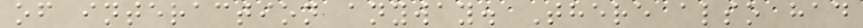of interaction anyway. There also had
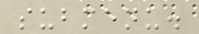submenu.
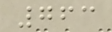763
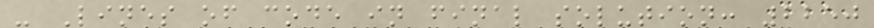- Lines of code in final solution: 2250
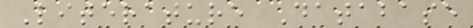Literature Database
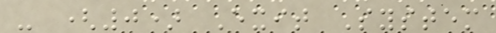- (0) Exit System
